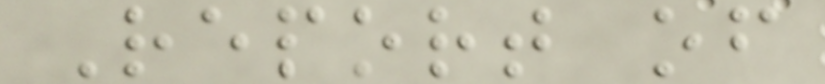Report of
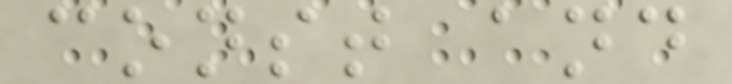const and
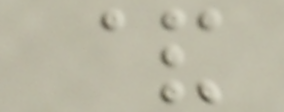&
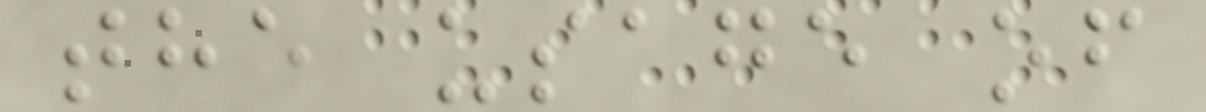the usage of
